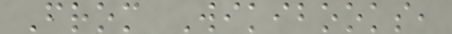From Wikibooks,
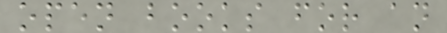open books for an
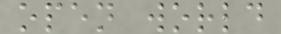open world
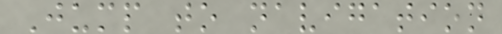Jump to navigation
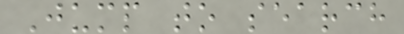Jump to search
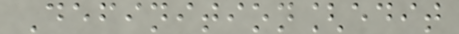Definition[edit
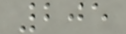205
